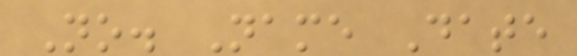No. Name Date
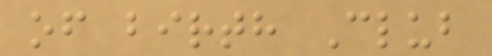of birth Club
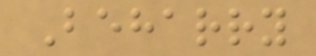Beharry
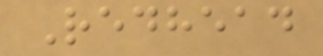Redhead
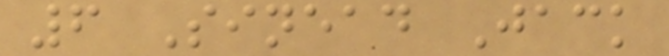6 Sinead Jack
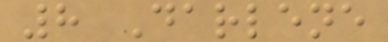8 Darlene
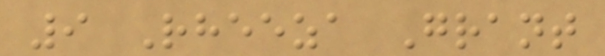9 Rheeza Grant
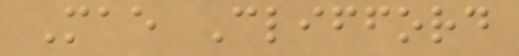Mae Clifford
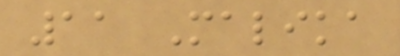11 Malika
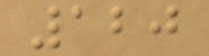120
